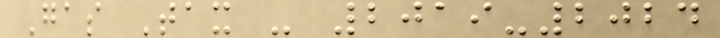Gas Tax - 2019-2024
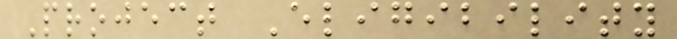Project Eligibility
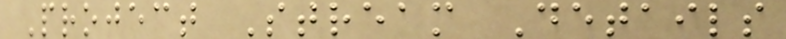Project Stream Details
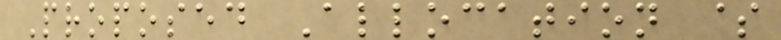Proposed Allocation $
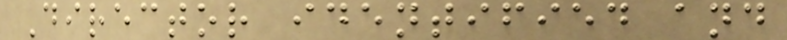Director identified and
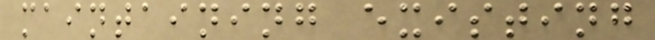maintaining existing
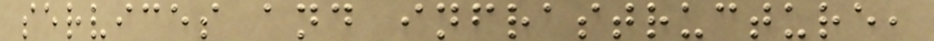services and infrastructure,
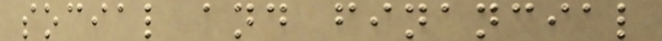social and financial
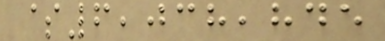$6,038,845
